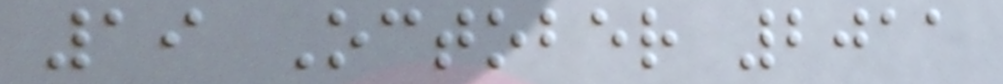19 October 2011
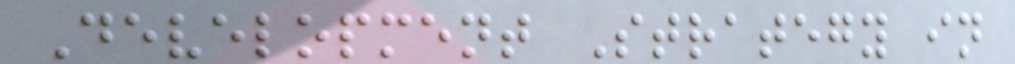Development Strategy in
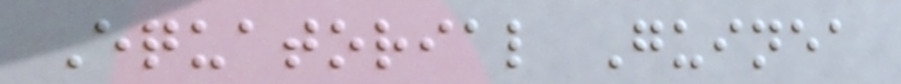Equatorial Guinea
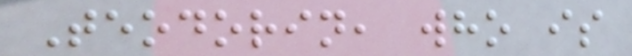Teodorin, who is
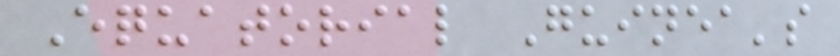Equatorial Guinea's
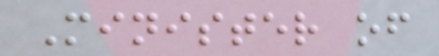Minister of
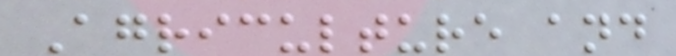Agriculture and
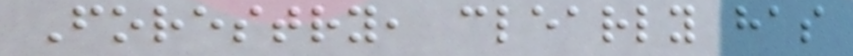Forestry, clearly has
